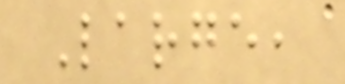Large,
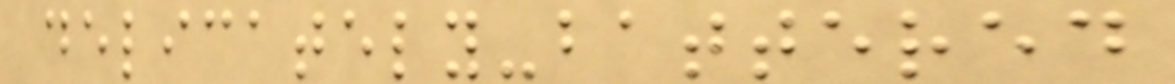delicately-battered
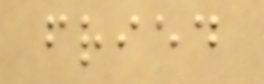fried
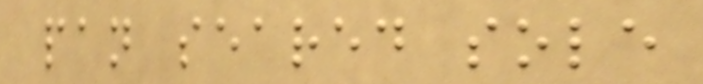pan seared sole
